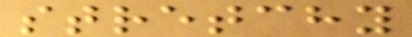stretchy
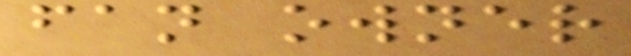fan owner
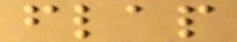flap
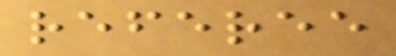referee
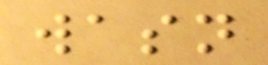wasn
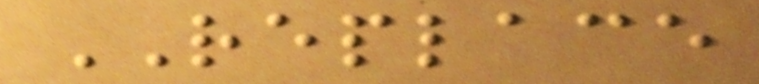REPLACE
